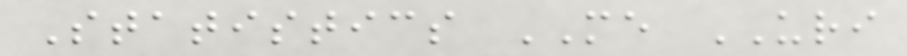Statistics ME URI
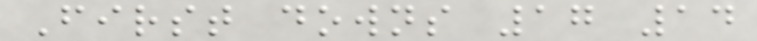First downs 17 14
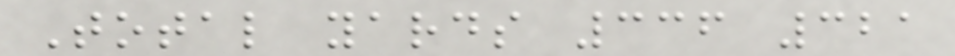Total yards 336 321
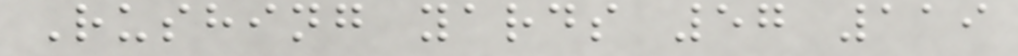Rushing yards 57 119
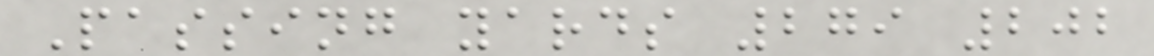Passing yards 279 202
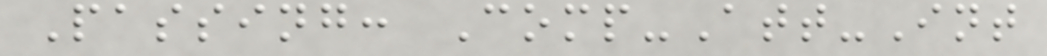Passing: Comp-Att-Int
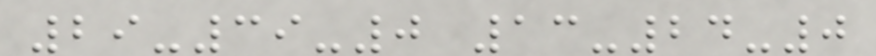29-39-0 13-24-0
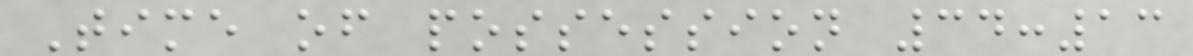Time of possession 34:13
